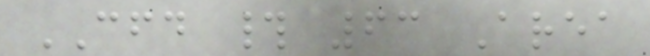CFD # 63 Area
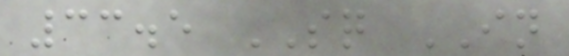33.5 SQ IN
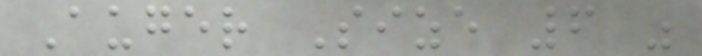Auger Size 6 "
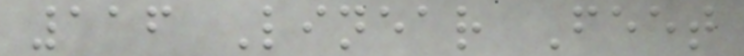116 Linear Feet
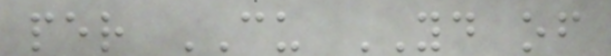per CU YD of
